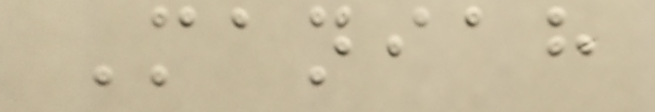Maniah
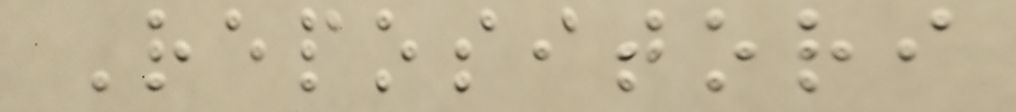Repositori
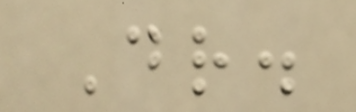Dr.
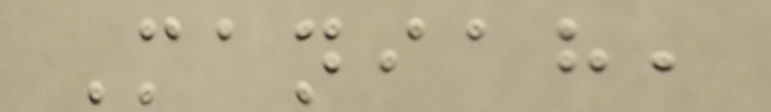Maniah,
